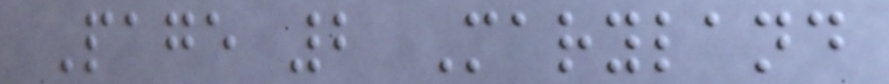Page 2 Maryland
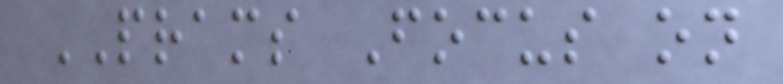PRAMS Focus on
